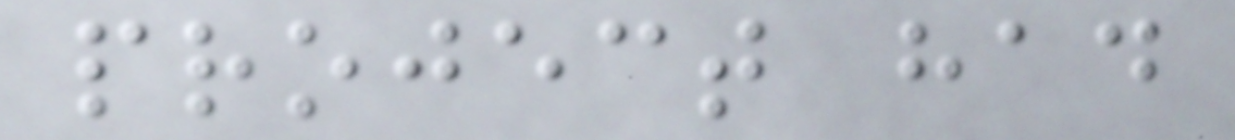project had
